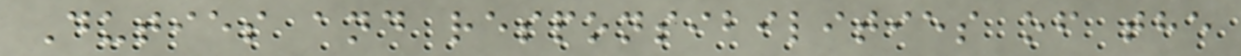Duties and responsibilities of the
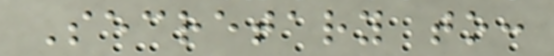Secretary to:
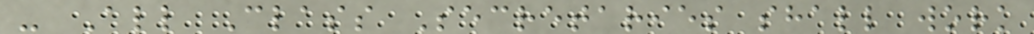- All Class Secretaries shall work
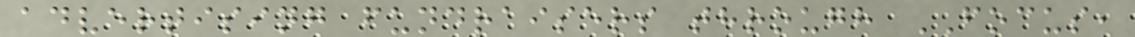advertising fundraisers through FOCUS,
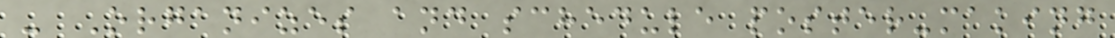- Organizes and schedule poster-making
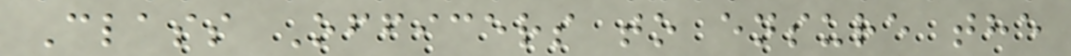Class Officers to ensure the
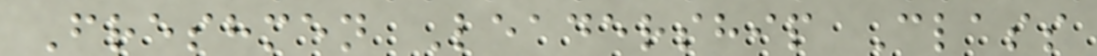Freshmen Leadership Class
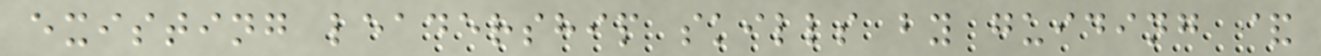existing leadership skills by guiding &
